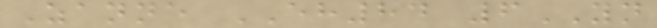Zanne EH84 6YN
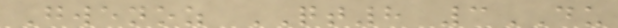Gwenoz QT8 3DU
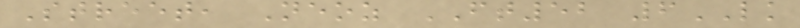Street, Neoz FT52 6LK
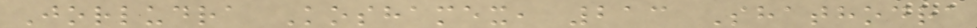Jorludra Koshamex, 213 Shathodra
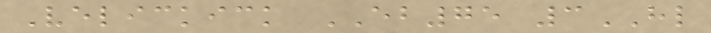Velickick EB75 3HL
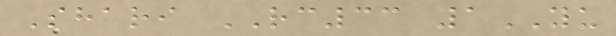Shari RC33 1YU
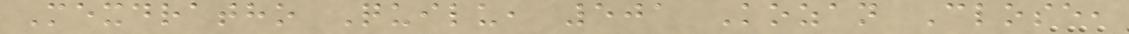Mexdratho Quilu, 501 Kozan Close,
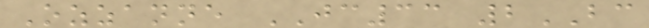Ozzanne JC33 2BC
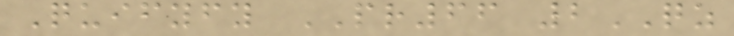Quifyfy PR66 2QZ
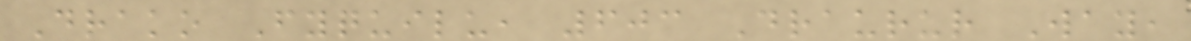Drako Fyquilu, 603 Draurur Way,
